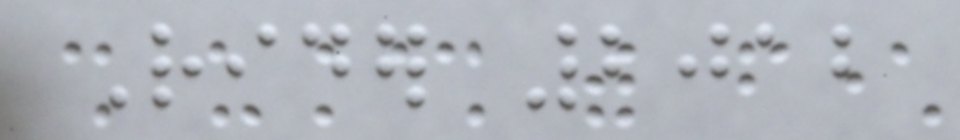Rider 2012
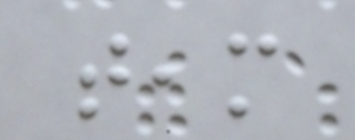team
